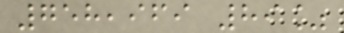758,969 89%
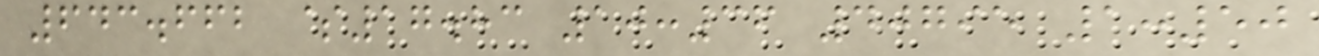643.662 $17.83 10:36 40795 1:50
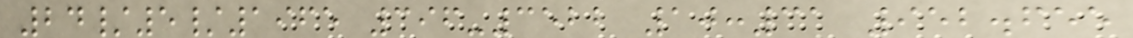24/5/1965 396-3522 10:31 952.655
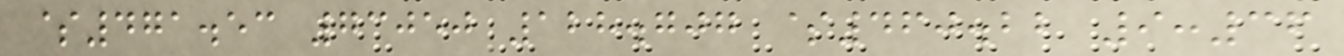$471.53 73050 128.707 $460.22 9:36
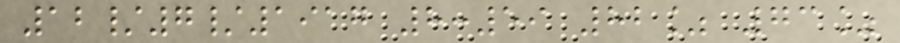12/7/1917 8:59 82% 73%
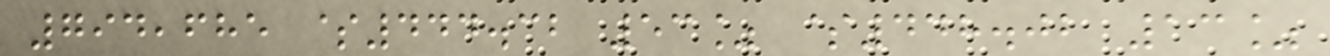794,685 $444.32 53% $448.02 13%
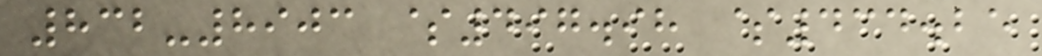832-8903 $497.98 $434.25
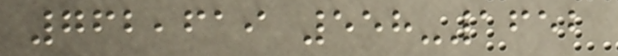762,619 558-1652
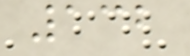132
